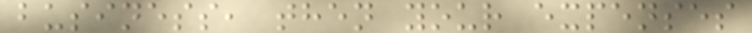business, then your expenses
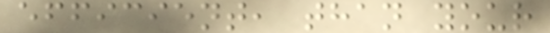efficient, than your
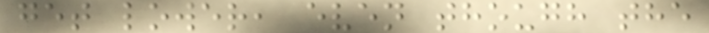get lower, even though the
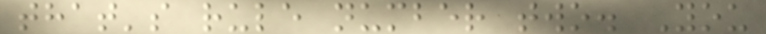that's rule number two. You
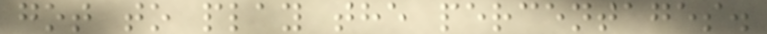got to play the percentages.
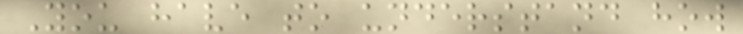You have to understand how
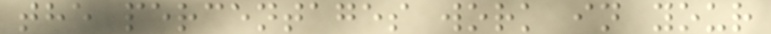the percentages work in your
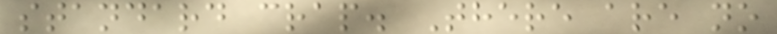standard crap. There are no
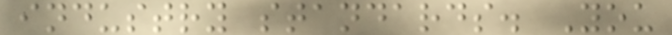industry standards. You
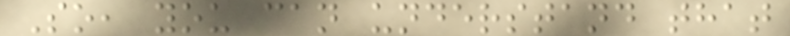So, you can understand that
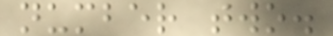number two.
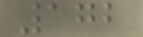172
